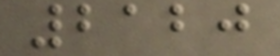2120
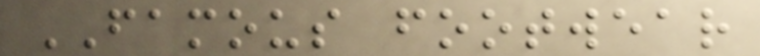FAMOUS footwear
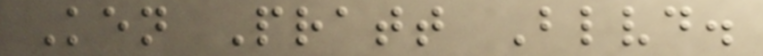Ken Pratt Blvd.
